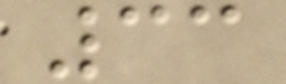33
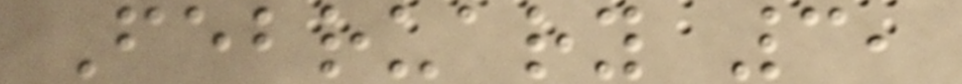February 3,
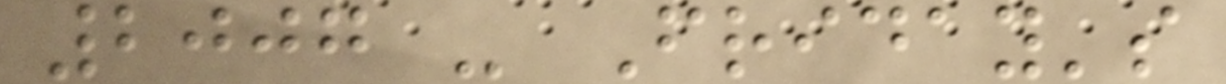2007 - Friday's
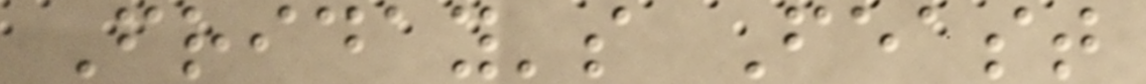Friday's Feast
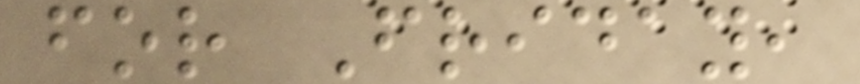for Friday,
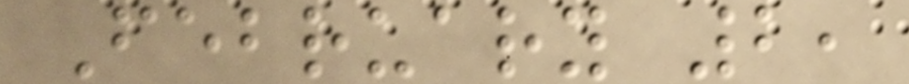February 2,
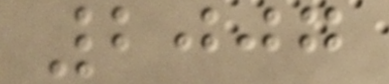2007
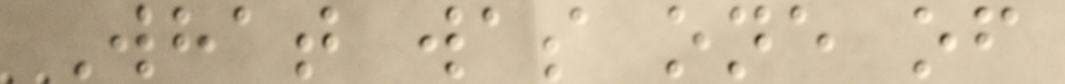What was one of
